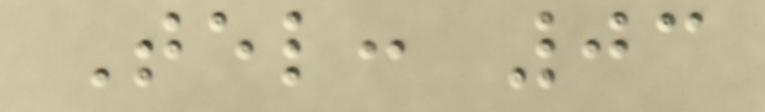Tel: 03
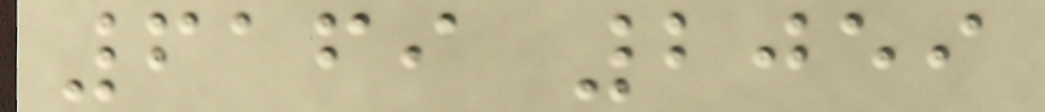6169 2059
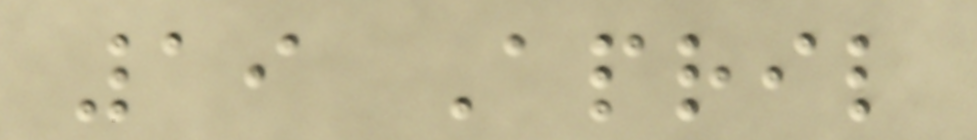19 April
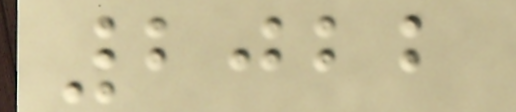2022
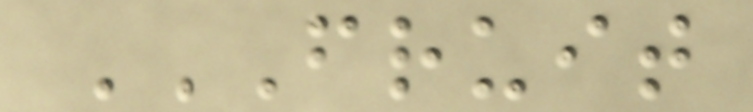FRUIT
